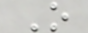O
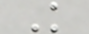K
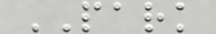PARK
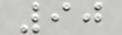90
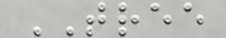TREE
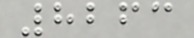8263
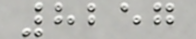8257
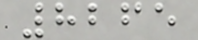8265
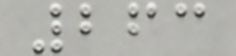263
